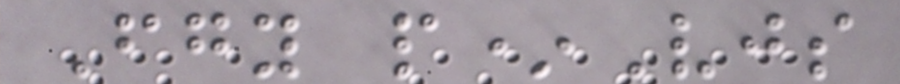Fgy p*Vjs
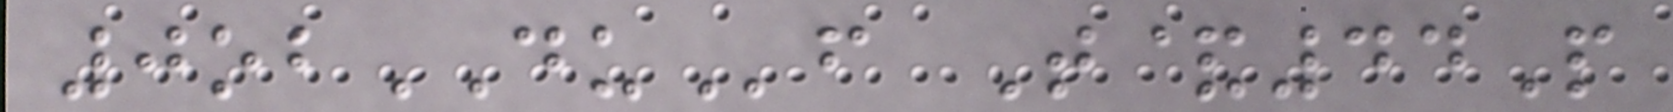0obDUf T&44P
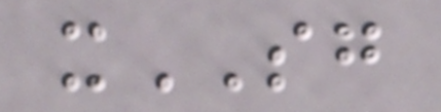xSG
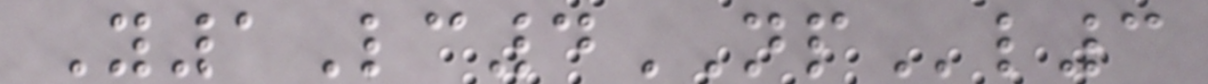Y1Lc4NPl3
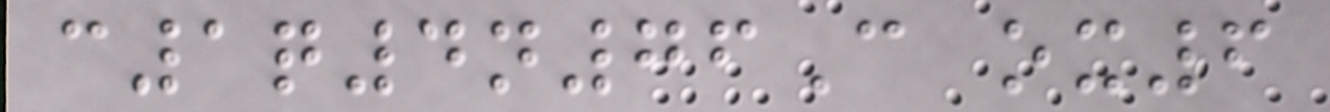c1q4n76C ox6
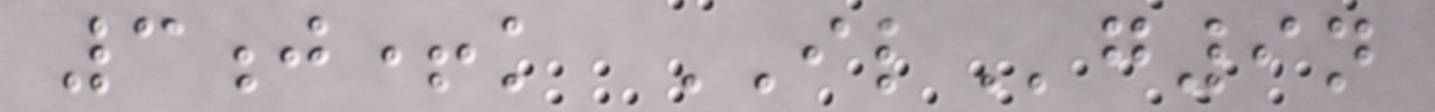3j+k ILg9n
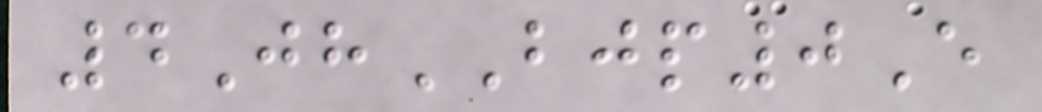4JhBJP0E
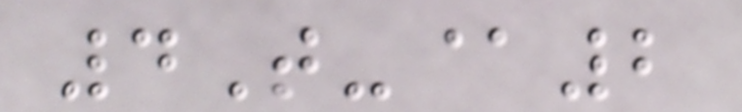4T-@2
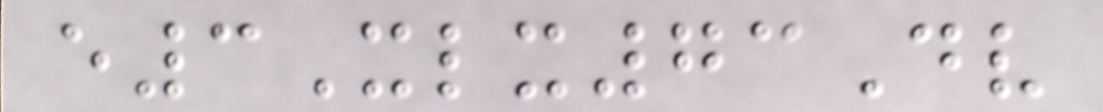e3Xlx73Dv
